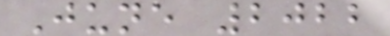June 2022
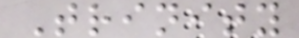Trinity
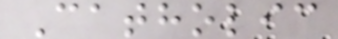Catholic
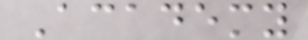Academy
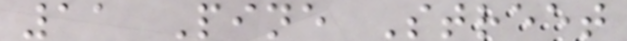11 Pine Street
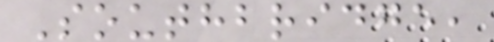Southbridge,
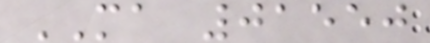MA 01550
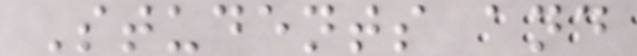Students and
